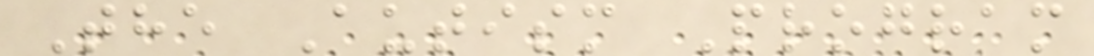The Autism Program
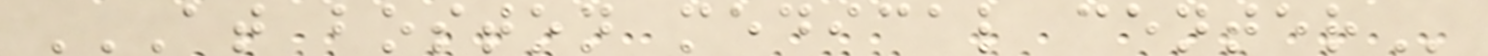AT BOSTON MEDICAL CENTER
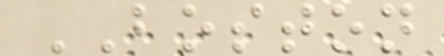BOSTON
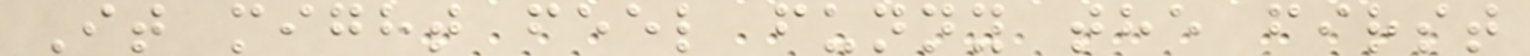It might feel funny the first
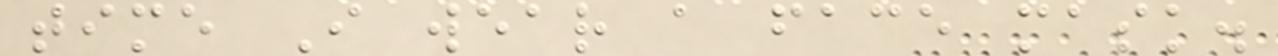time I wear a face mask.
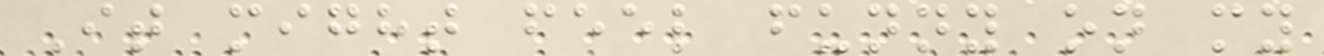It might feel funny on my
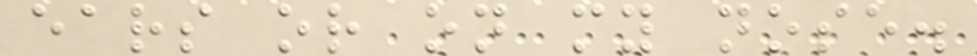ears or on my nose.
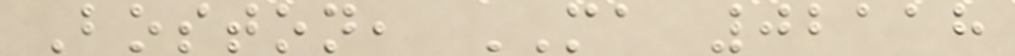Boston, MA 02118
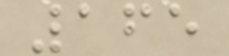165
